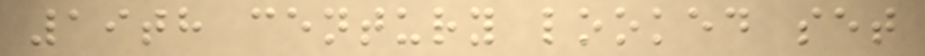19th century looked set
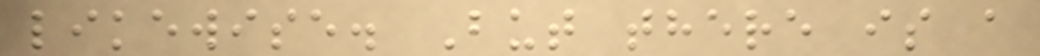likewise. But there is a
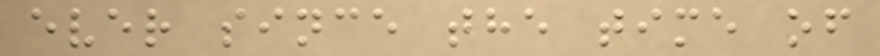ever since the time of
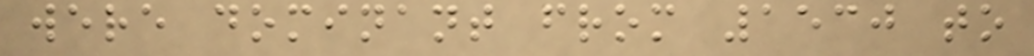were dominant from 1530 to
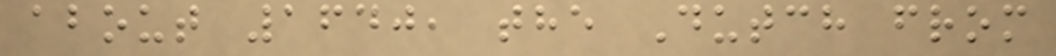about 1640, the Dutch from
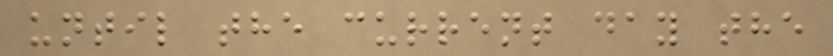until the current day the
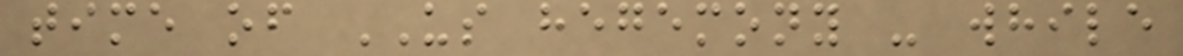time of US hegemony - while
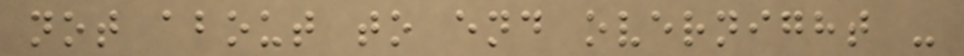not about to end overnight -
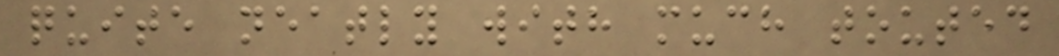quite neatly with much touted
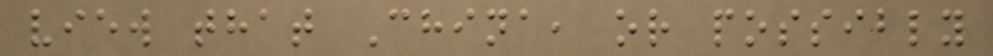view that China, or possibly
